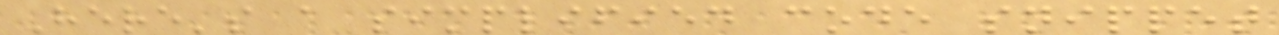Here's a simplified code snippet
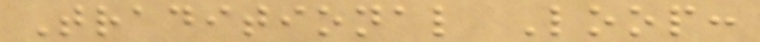Traditional Loop:
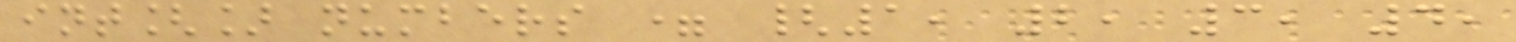int[] numbers = {1, 2, 3, 4,
